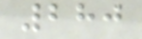280
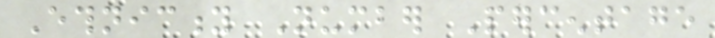Ethnicity Number Percentage
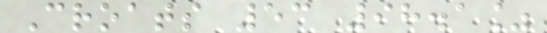Croats 53 98.1%
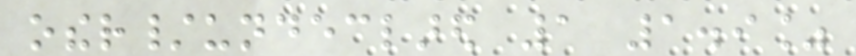other/undeclared 1 1.9%
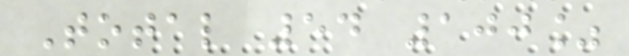Total 54 100%
